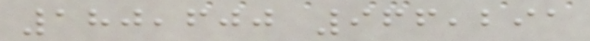180,600 966,291
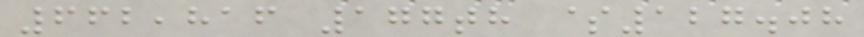662,816 177th $127.08
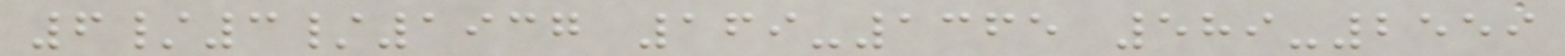6/3/1937 169-1365 589-2559
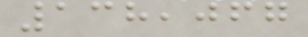138,067
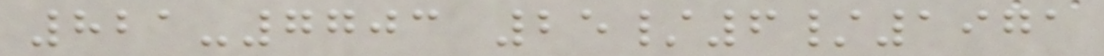821-7703 25/6/1971
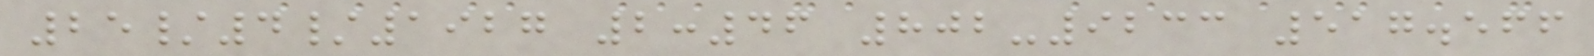25/4/1927 2:46 802-9233 517.566
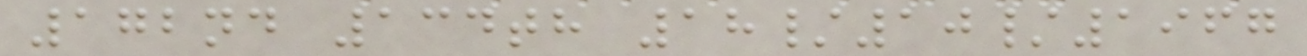172nd 134th 18/10/1967
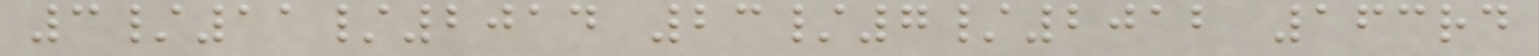3/11/2014 23/7/2012 163rd
